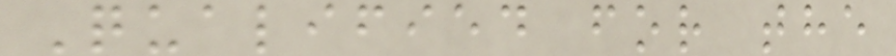Qualified for the
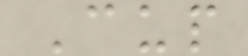Cup
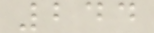244
